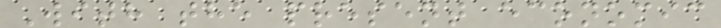With the present economic
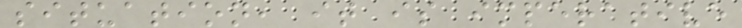situation, it is imperative
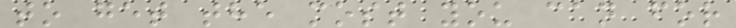to get the most you can for
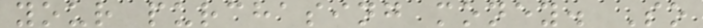your purchasing money. So
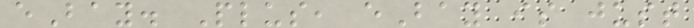eBay. Plus, eBay is just
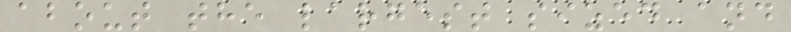about the largest sized and
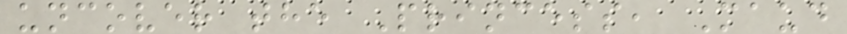uncover the Princess, Maud
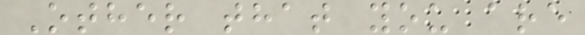Other that you are
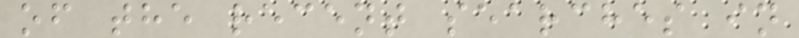of the recent searches in
